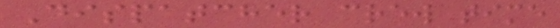Dispatcher crew time
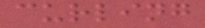curling
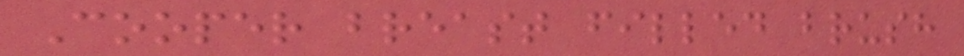Cooper breast filled brush
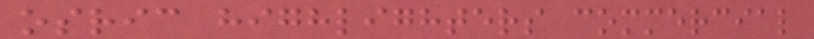osric highlighters commercial
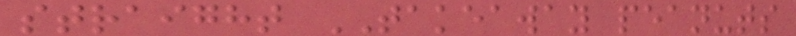straight TAKEAWAY peanuts
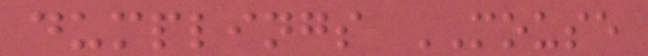dumplings MOUSE
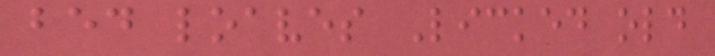bed loaves Licked old
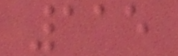115
